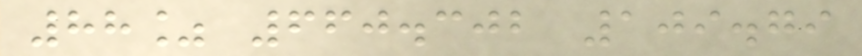88% 660.302 109.79
